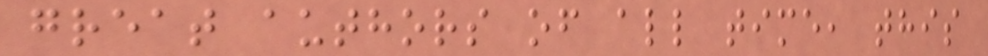great authors of all time, this
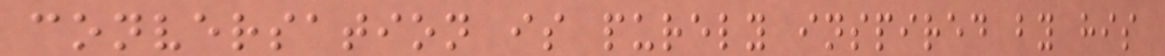conversation is purely inspired by his
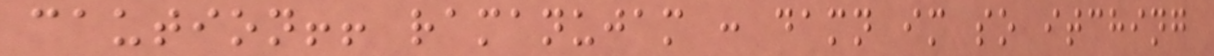caution!! ramanujam : damn im so itching
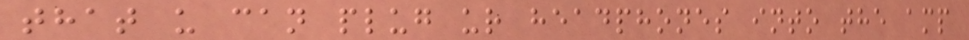that u can plug ur headphones into the amp
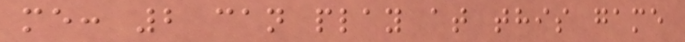me: 2 can play at this game
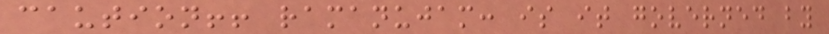caution!! ramanujam: is it governed by
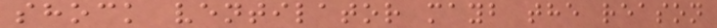shock ventilator mayb the reason
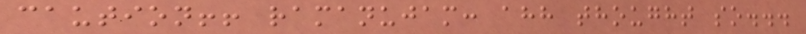caution!! ramanujam: ahh thought so...
